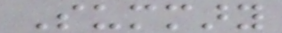Summary
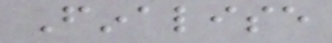Finalise
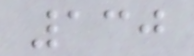130
